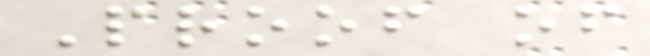Proof of
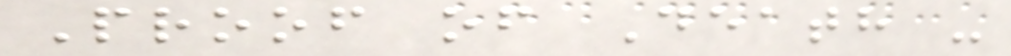Proof of Death -
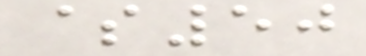$50
